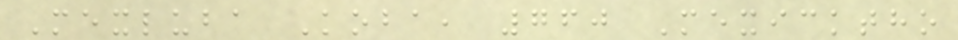Mexluba Koba, 760 Mexicktho
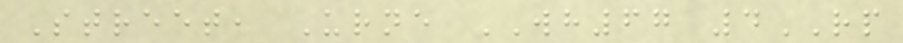Street, Urne WH67 4RP
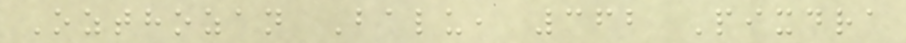Ozthozan Balu, 362 Pixdra
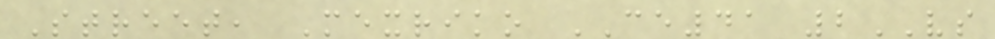Street, Mexriko CE41 2VS
